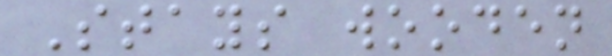Stays wooden
